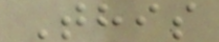This
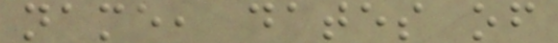name, dates of
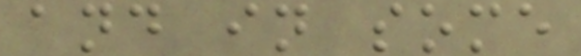and in some
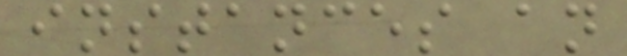instances an
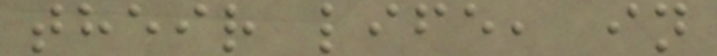their life, in
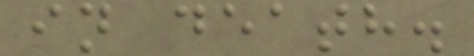in death.
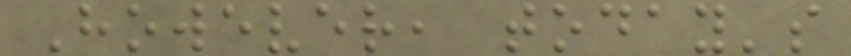However, today's
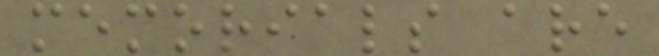memorials are
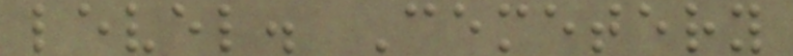level. Cemetery
